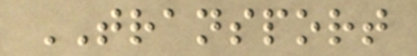TRANSPORT
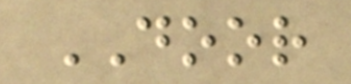DOOR
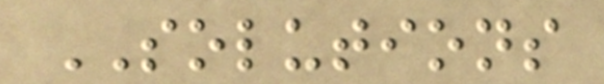SOLUTIONS
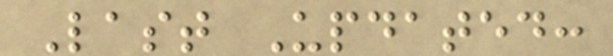Last Updated:
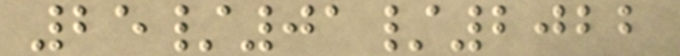25/01/2022
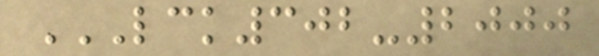LCK302-2000
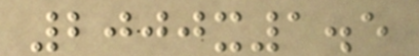2000x1.5
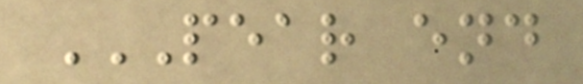PEAR END
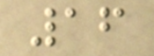16
